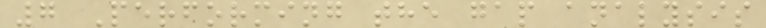7 Performing the gap analysis
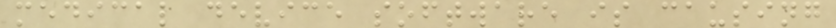medical device software is causing
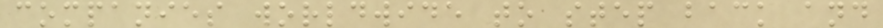companies worldwide to step back and
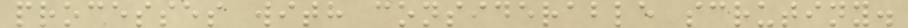processes with considerable scrutiny.
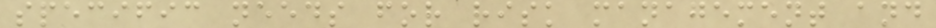specific needs for risk management and
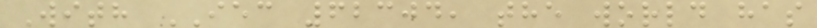With IEC 62304, the world has
